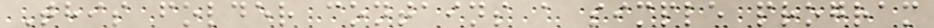This folder contains a simple program
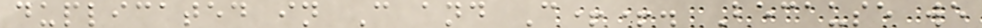duplicated in C and C++. Because we
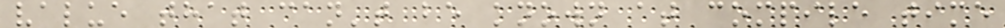value that can't be known at compile time
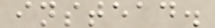instead.
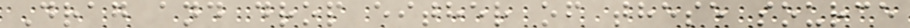Drag and drop either of these source
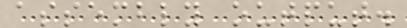assembly output.
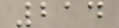214
